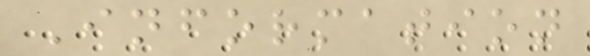Information
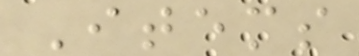Items
